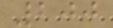200
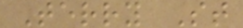Terry St
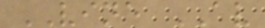VINE AV
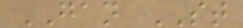GAN ST
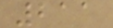211
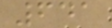641
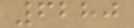6280
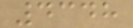4348
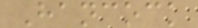Hancock
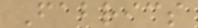Fabrics
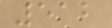512
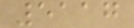5117
